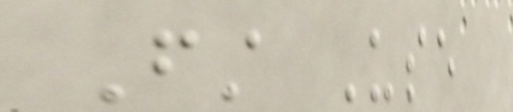First Use
